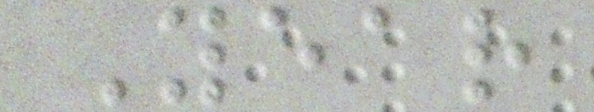Year
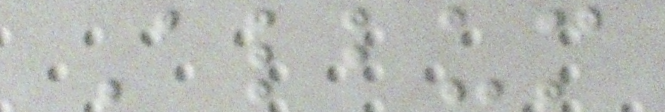Album
